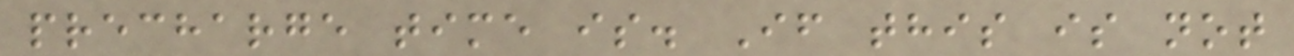precharge time is. If this is not
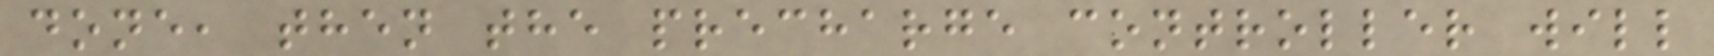done, then the precharge controller will
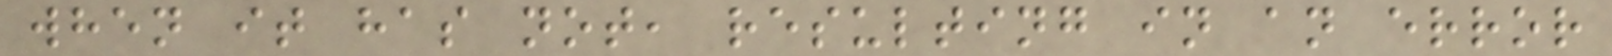when it has not, resulting in an error
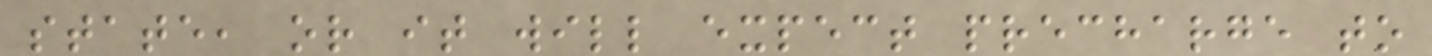state, or it will expect precharge to
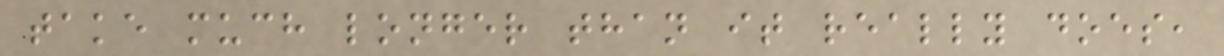take much longer than it really does,
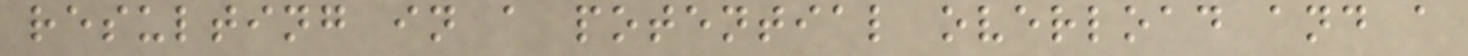resulting in a potential overload and a
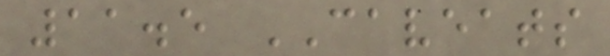11.5 CAVEATS
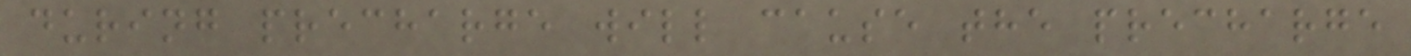during precharge will cause the precharge
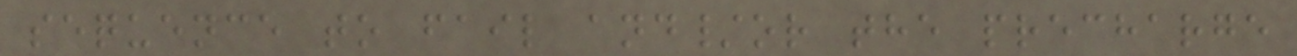sequence to fail and/or the precharge
